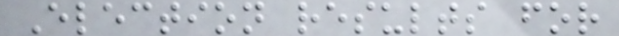Election results for
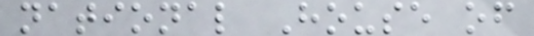national House of
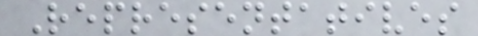Representatives
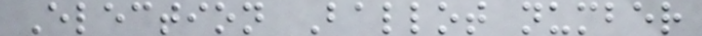Election Ballot number
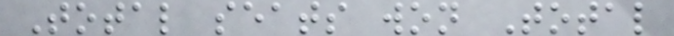Total seats won Total
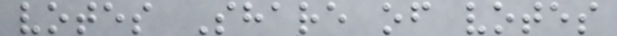votes Share of votes
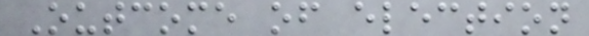Outcome of election
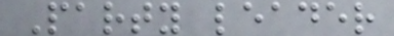Party leader
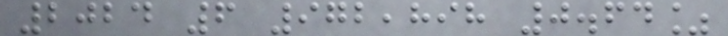2024 6 972,898 0.64%
